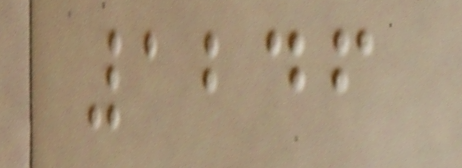1246
